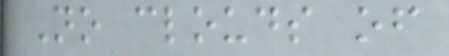No clouds of
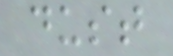dust
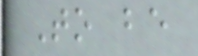To be
